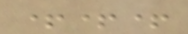+++
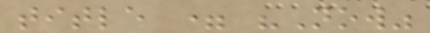title = "Now"
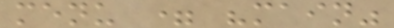menu = "main"
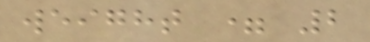weight = 2
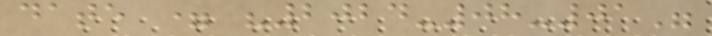date = "2024-08-01"
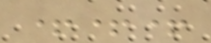+++
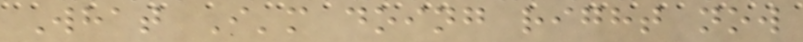What I'm doing right now
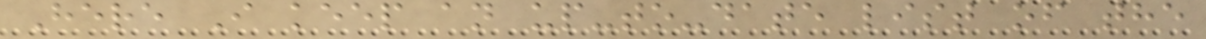Here I keep an up-to-date list of the
